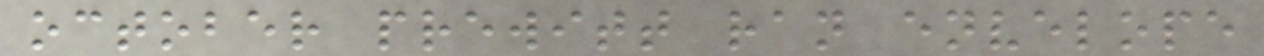october prewitt ran envelope
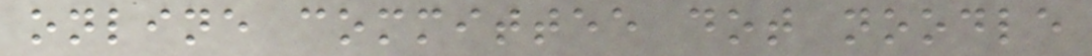online committee dot noodle
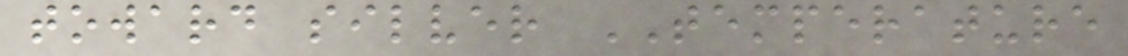toward silver TEMPERATURE
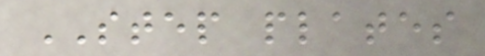STEP plates
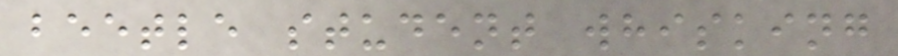beetle student whisking
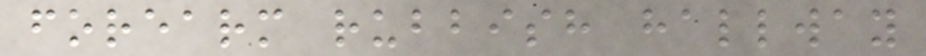forearm rubbish hallway
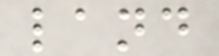land
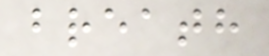breath
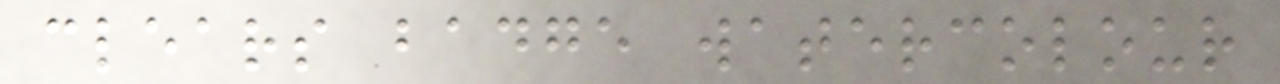clears badge watercolour
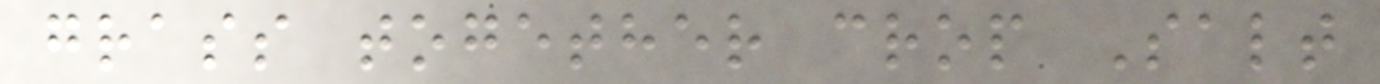grass together crop Salt
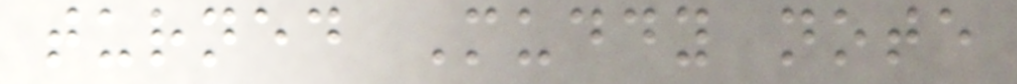turned Muddy note
